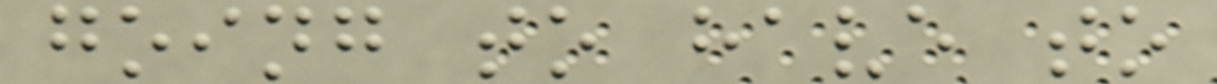going to have to
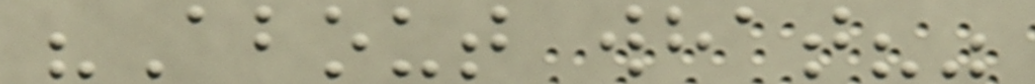"About what?"
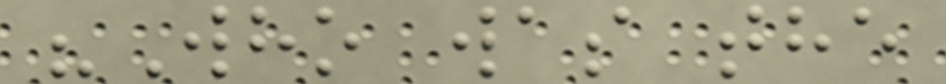"Who was the
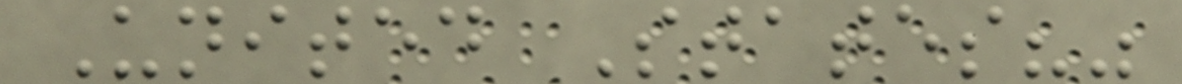United States?"
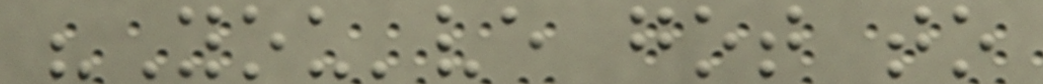"You've got to
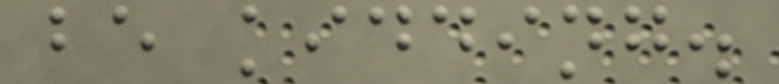be kidding.
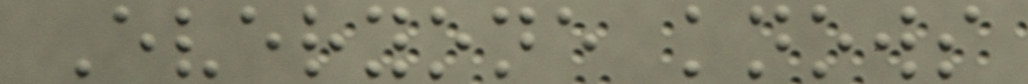Everyone knows
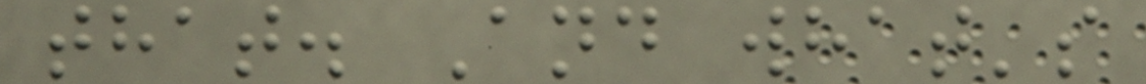that. And what's
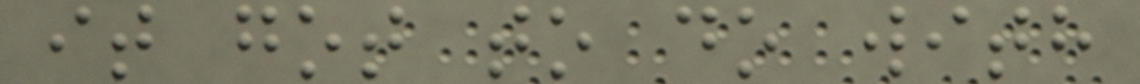it got to do with
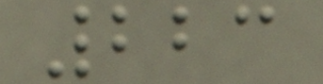223
